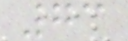73
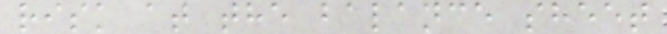risk at the balance sheet
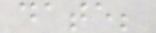date;
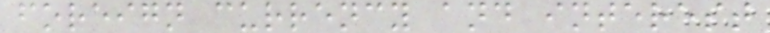foreign currency and interest
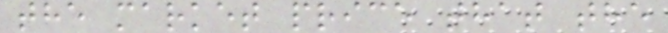the market price that the
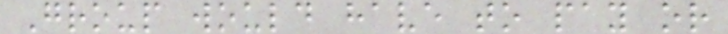Group would have to pay or
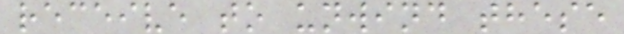receive to unwind these
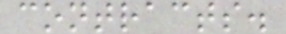contracts.
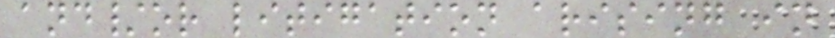and/or litigation arising in
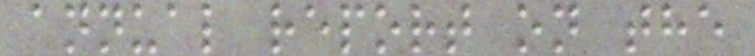annual report on the
